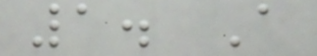1. A
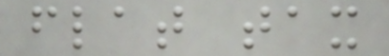flat tax
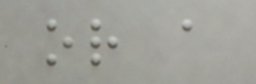or a
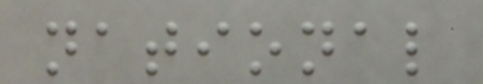national
